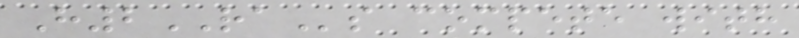H2RAs compete with
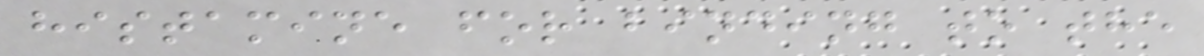histamine for binding to the
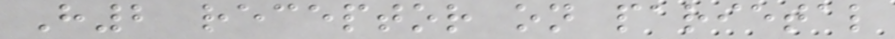H2 receptor on parietal
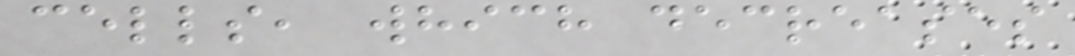cells, which decreases
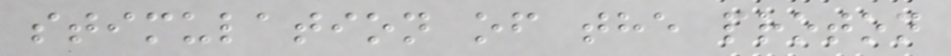stimulation of the proton
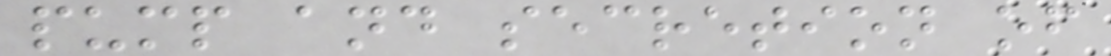pump and secretion of
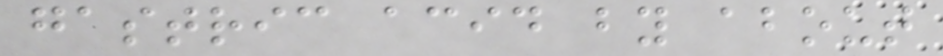gastric acid by about
